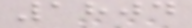1804
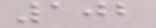102
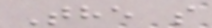The s
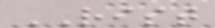RIST
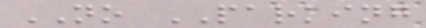NO PARKING
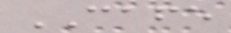CAFE
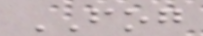FOG
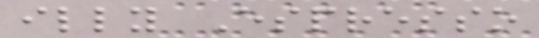illy Espresso
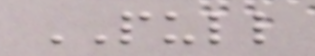PULL
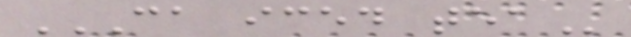CA ICED TEA
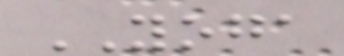YOGA
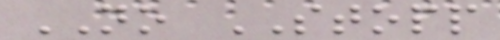NO STOPP
